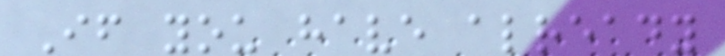If you have already
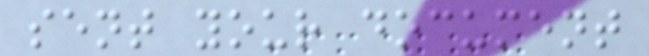sent your document
